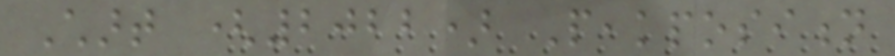Chart (2022) Peakposition
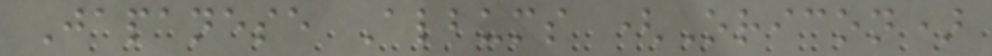Japanese Albums (Oricon)
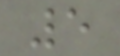5
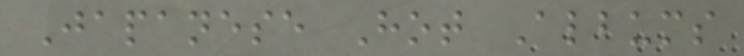Japanese Hot Albums
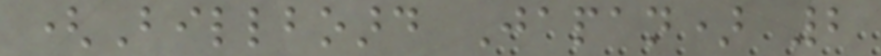(Billboard Japan) 2
